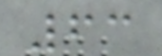63
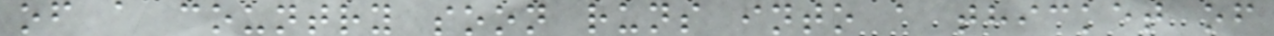of a country soon runs into a thicket of
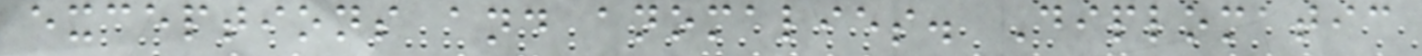exceptions and anomalies. Diplomatic
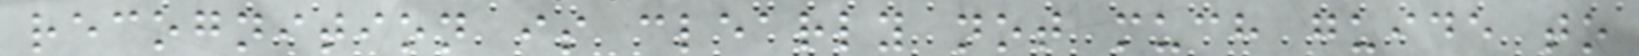recognition is clearly not much guide to
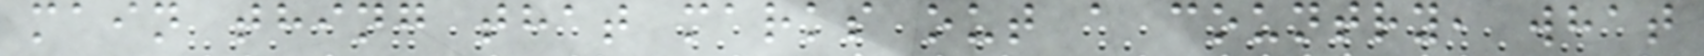main thing that marks out a country, what
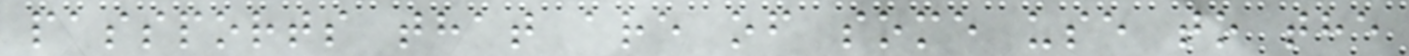passports that are of some use to the
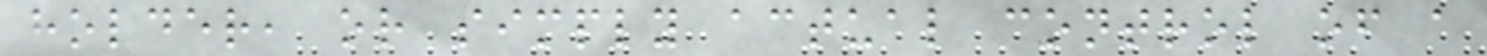holder, or simply actual control of a
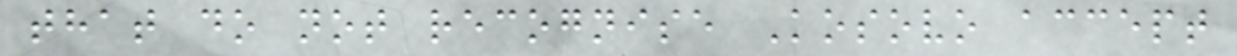that do not recognise Kosovo accept
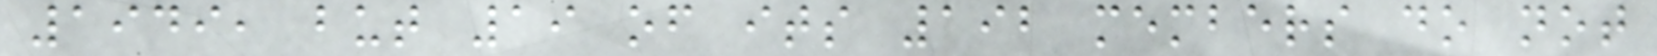1949, but 19 of its 192 members do not
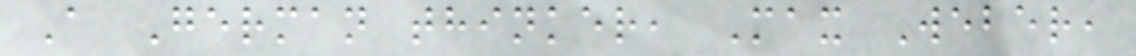A German thinker, Max Weber,
